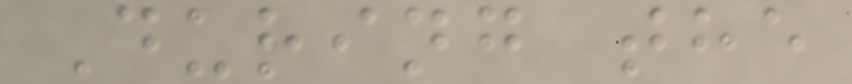During the
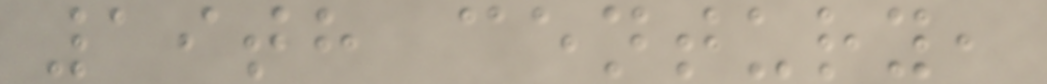19th century,
